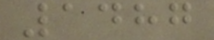1487
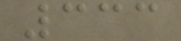333
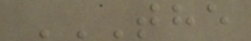THE
